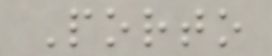Porto
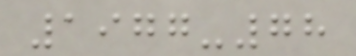1977-78
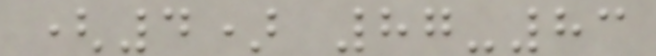(4) 87-83
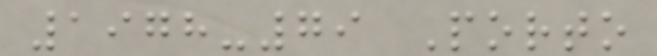1978-79 Porto
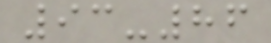93-86
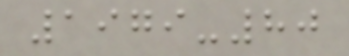1979-80
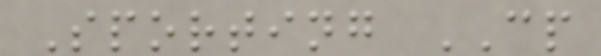Sporting CP
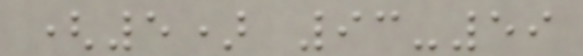(5) 93-59
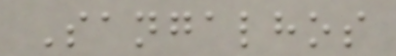Sangalhos
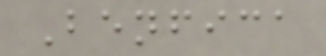Benfica
